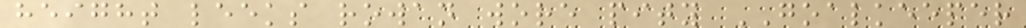height leeks rowan wore pity GOALKEEPER
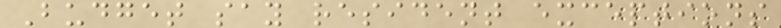Budget say resident exceptions
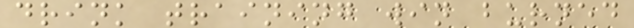drink training win burned
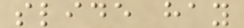slide hay
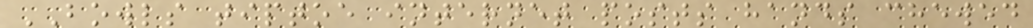BOWLS tiptoe internet posts hands chewed
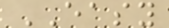EASY
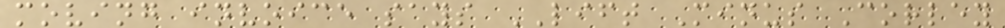moving invoice says LIFT Minus Corley
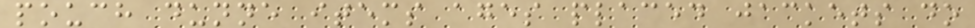pouch dunne items ages placed jackets do
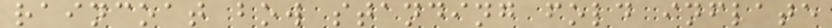raincoat bow standing fold inflate
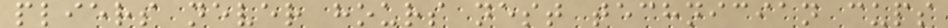pliers never hours nest technician cups
